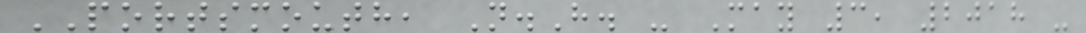PORTSMOUTH, N.H. - May 3, 2018 -
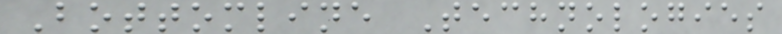Bottomline Technologies
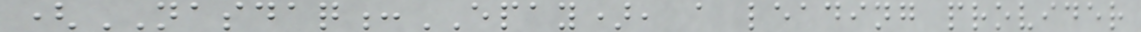(NASDAQ:EPAY), a leading provider
